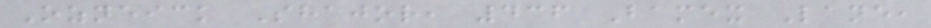Ozneick Shajor, 436 Bamex Lane,
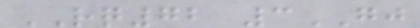RQ72 3GJ
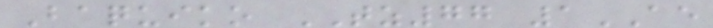Baquiko TZ77 1AE
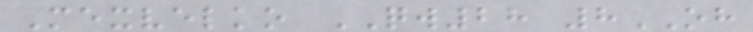Mexvelko QW28 8OH
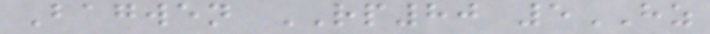Bagwen RP80 5HZ
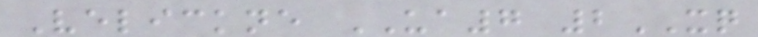Velickne UA7 2XQ
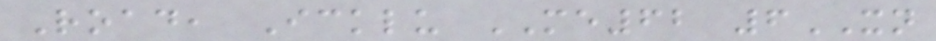Road, Icklu ME62 6XN
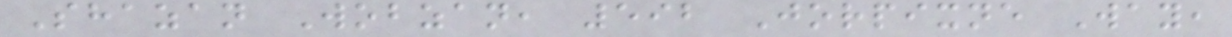Shazan Wobzan, 592 Jorpixne Way,
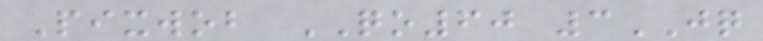Pixwob QO60 3JQ
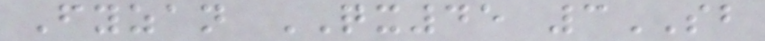Fyzan QX45 3SB
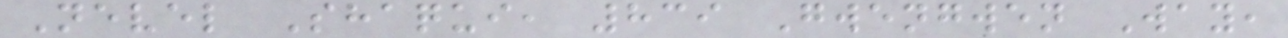Nevel Shaqui, 839 Gwengwen Way,
